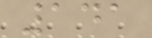141
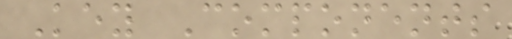Key Components
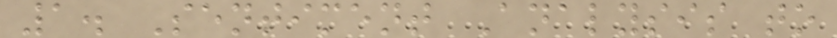1. Sentiment Analysis to
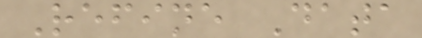Refine Data
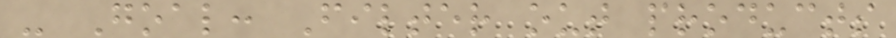- Goal: Filter out products
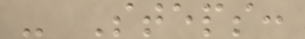- Steps:
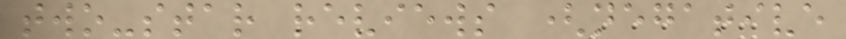two-star reviews (negative
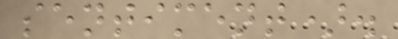sentiment).
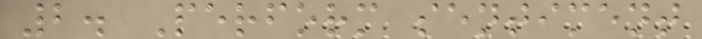2. Perform sentiment
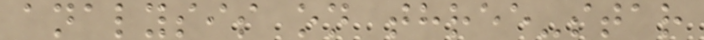analysis on three-star
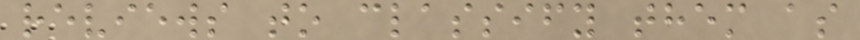reviews to classify them as
